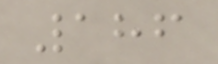186
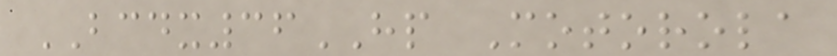BCDX36HP Motorola
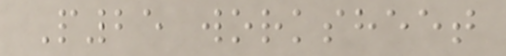P25 worksheet
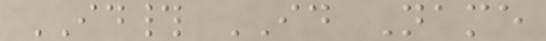ID# ID Name
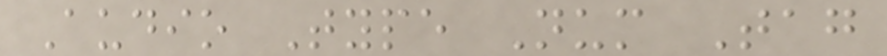Audio Type Num Tag
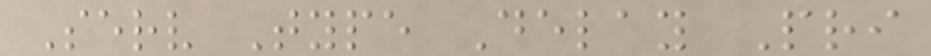Serv Type Delay Pri
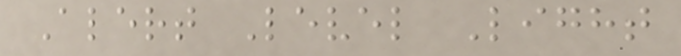Alert Level Light
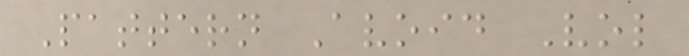Pattern Avoid Vol
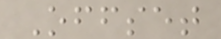Offset
